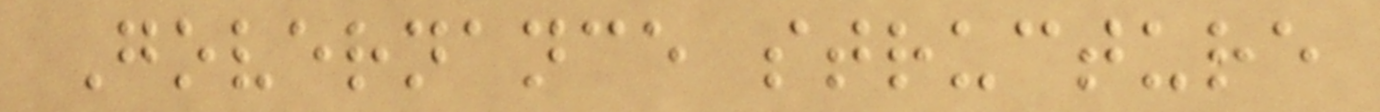Governance structure
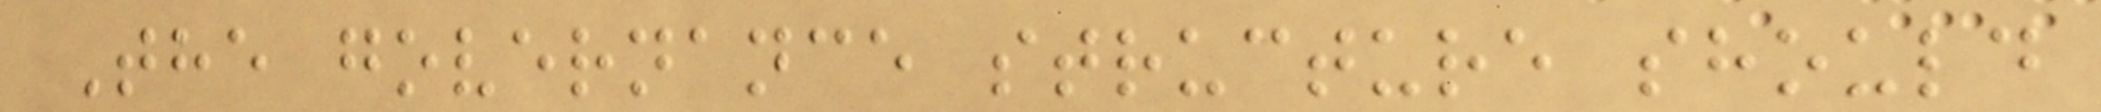The governance structure should
